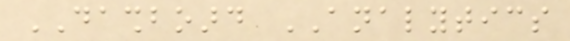DASHBOARD ANALYTICS
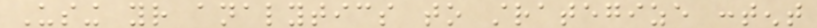Using your analytics to strategize content
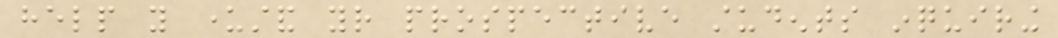help you understand your prospective students inquiring
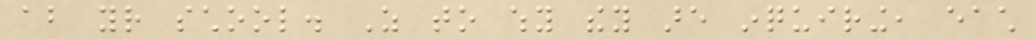about your school. As to why they are inquiring, each
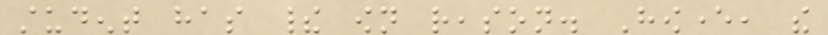student has their own reason. However, the
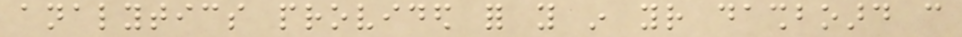analytics provided for you in your dashboard can
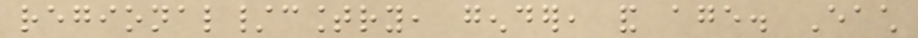regional/country, gender, and age. Each
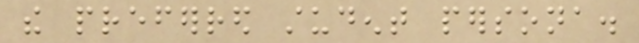the preferred student persona.
